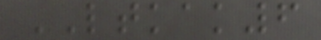LTKAK6
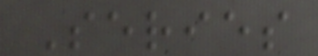Series
